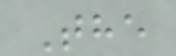The
